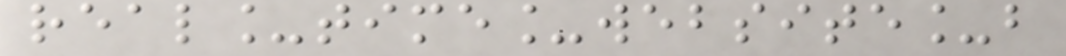real_time_website_b
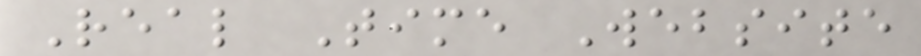Real Time Website
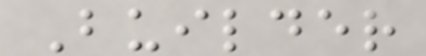Builder
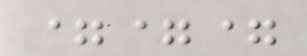===
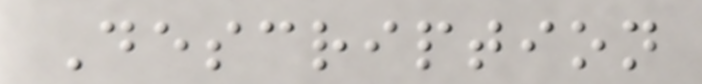Description
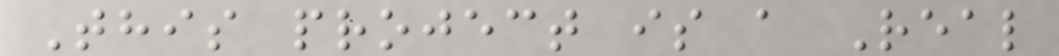This project is a Real
